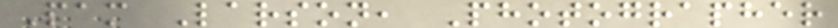Pam Larson, Photographer
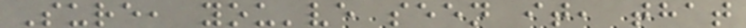Sure, you've seen it, that
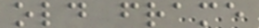old frame
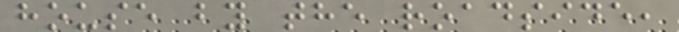house by the roadside,
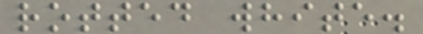rotted white.
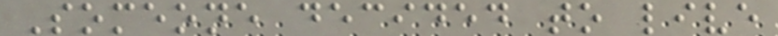Someone decided to live
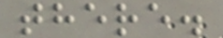there.
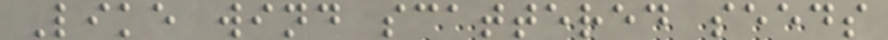Like wind scattered seeds
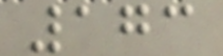173
